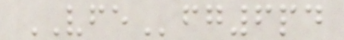VFEfg6pd
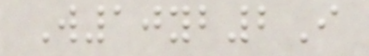W10yb2I
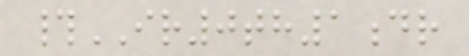#IR0th1dr
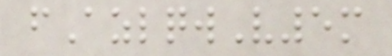fAzlqwV5m
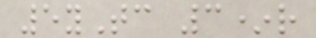5yTc 3*r
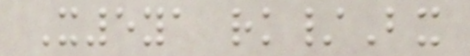X5ya rk/Bx
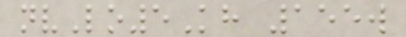nvLo5Kh 155w
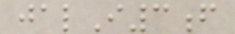jalI3f
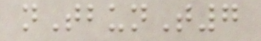nTbunT7
